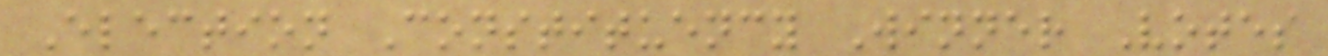Election Constituency Winner Votes
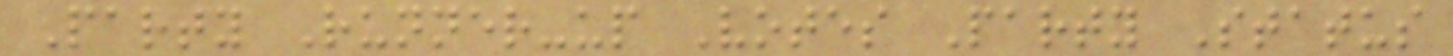Party Runner-up Votes Party Status
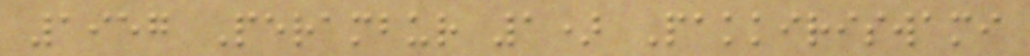1957 Perambur 1) Pakkiriswami
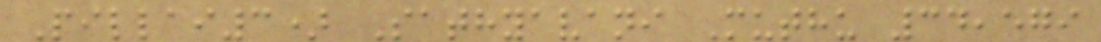Pillai3) Sathyavani Muthu 34,579
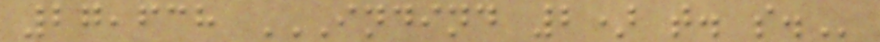27,638 INDIND 2) T. S.
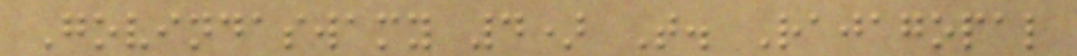Govindaswamy 4) T. Rajagopal
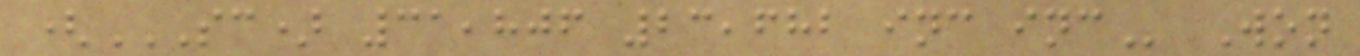(SC) 31,806 23,682 INC INC Won
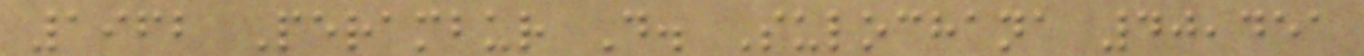1962 Perambur D. Sulochana 40,451
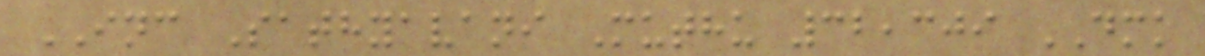INC Sathyavani Muthu 32,309 DMK
